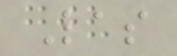Las
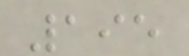195
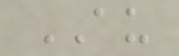AU
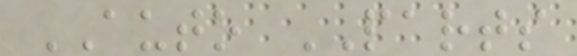AUTO PARTS
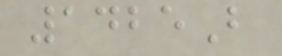1425B
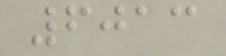6013
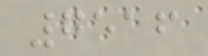7516
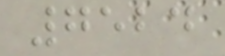7524
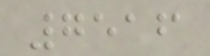7516
